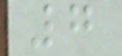7
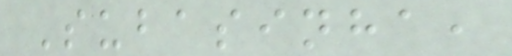Subasinha,
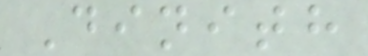Dinith
